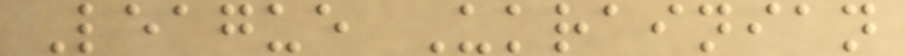League Ukrainian
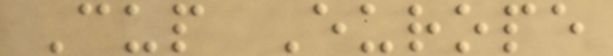Cup Europe
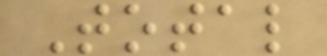Total
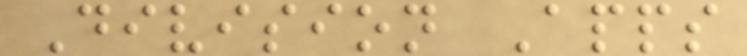Division Apps
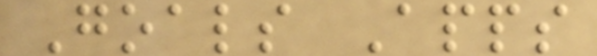Goals Apps
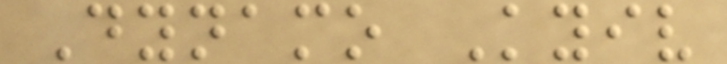Dynamo Kyiv
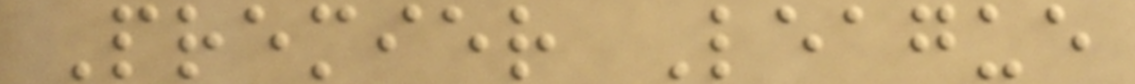Premier League
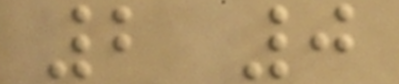2 0
